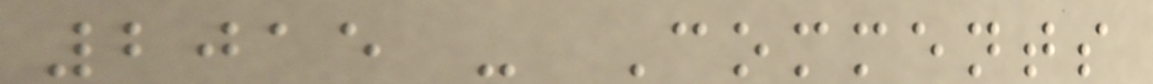2015 - Comments
